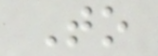To
